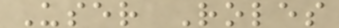User Roles
